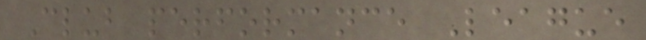Club performance League
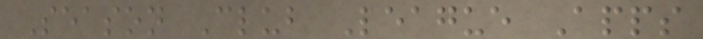Season Club League Apps
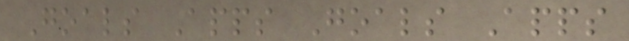Goals Apps Goals Apps
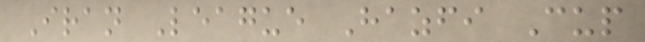Iran League Hazfi Cup
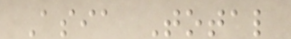Asia Total
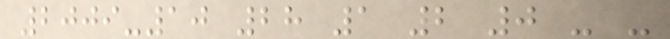2009-10 28 1 2 0 - -
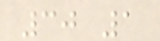30 1
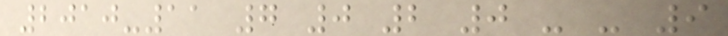2010-11 7 0 2 0 - - 9
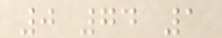0 74 1
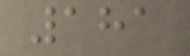181
